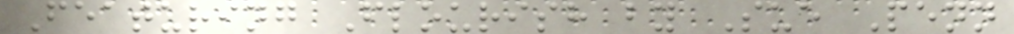Featuring Flourish by Sue Penn
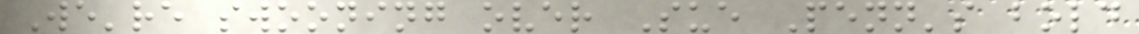We're swooning over Sue Penn's bold
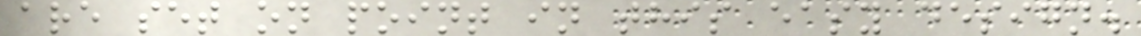are set on point in this easy design.
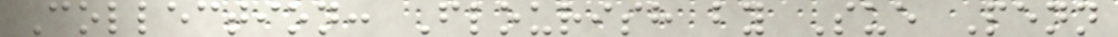Collection: Flourish by Sue Penn
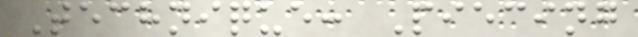Technique: Piecing
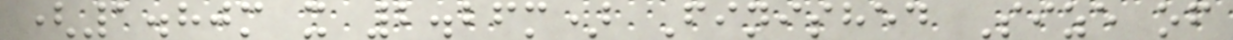(1.80m x 2.26m) Finished Size of
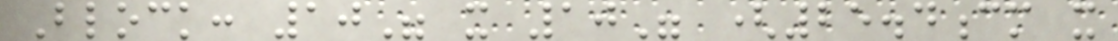Block: 10" x 10" (25.4cm x
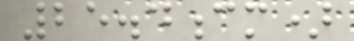25.4cm)
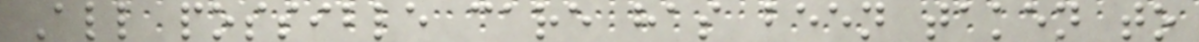All possible care has been taken to
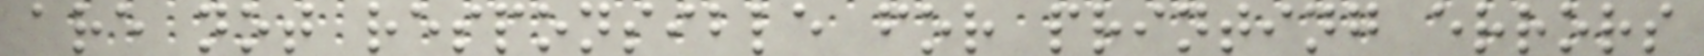are not responsible for printing errors
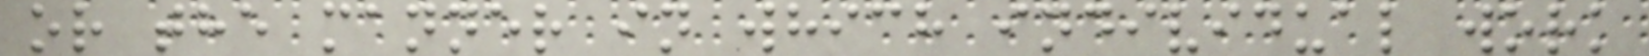or the manner in which individual work
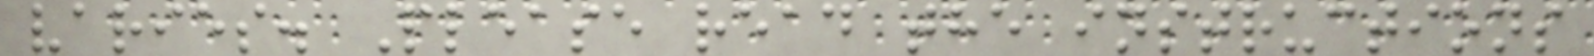varies. Please read the instructions
